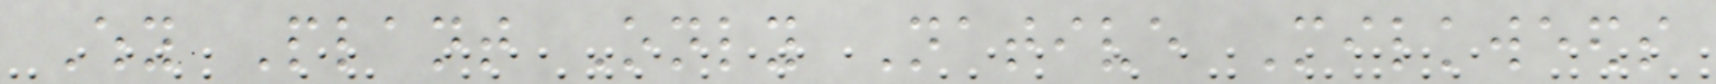Why Plant Only Native Milkweeds
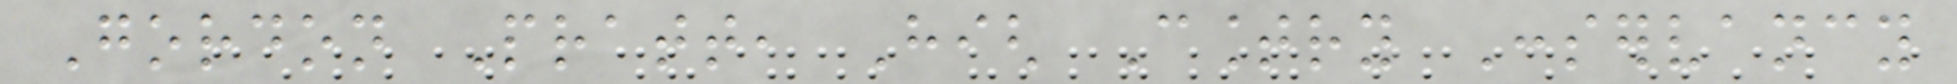Gordon Pratt, High Country Conservancy
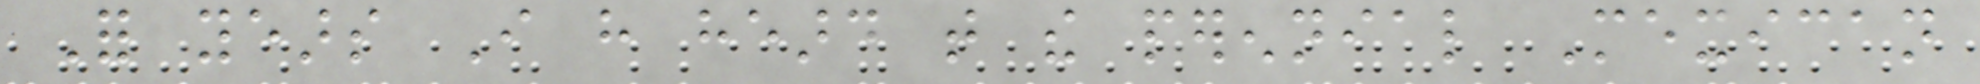For years I have heard that the perennial Mexican
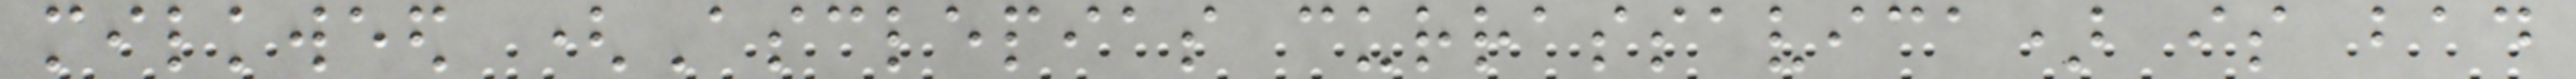milkweed (Asclepias currassavica) is bad
